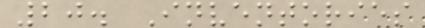20. Inventories
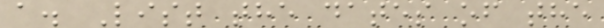a. List the dates of the
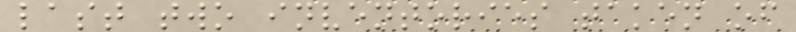last two inventories taken of
